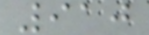910
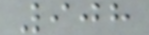908
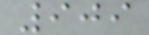909
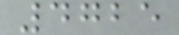4725
